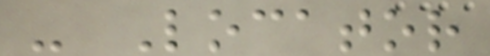- Locator
